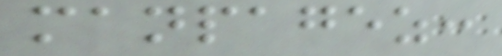manpagez:
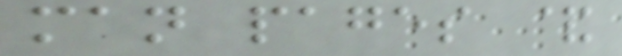man pages &
